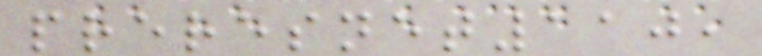preresnet110,
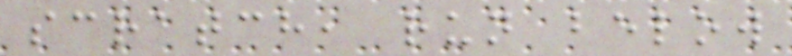scratch, run below
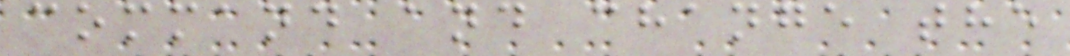command and change the
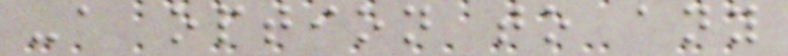-a option to any
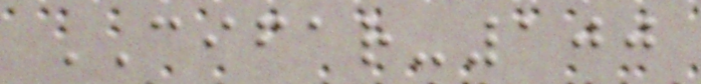CIFAR-100
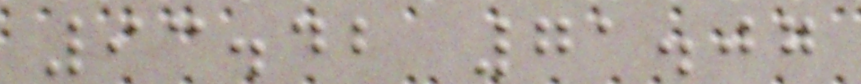93.42 71.07
